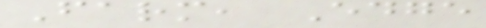Farm, Edge
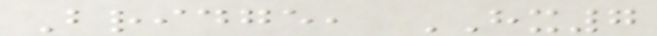Bridge, HX7
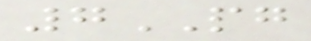7PG
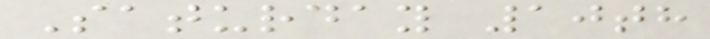Saturday 10th
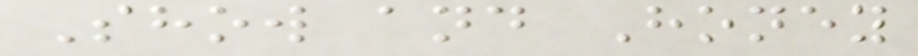Show and Honey
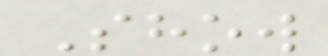Show
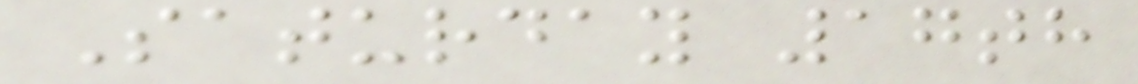Saturday 17th
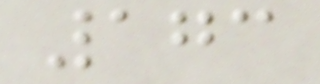173
